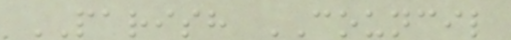PARISH COUNCIL
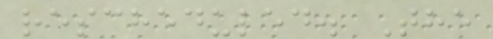rescheduled. The
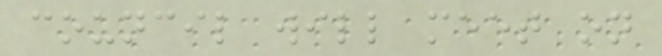council will meet on
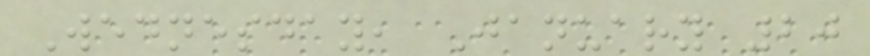Wednesday, January 20
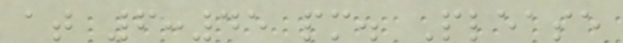at 6:45 pm. Please
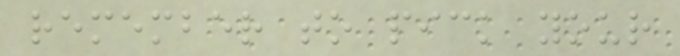remember to pick your
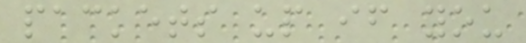packets up if you
